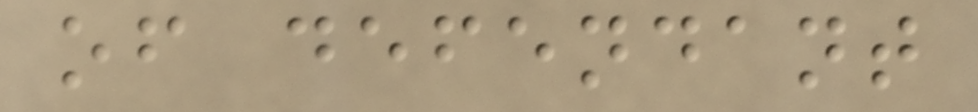of defendant
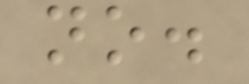no.
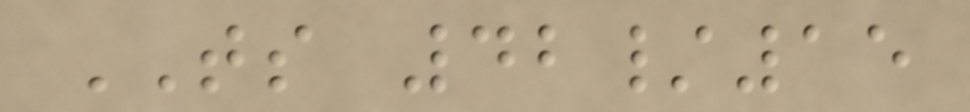TS 42/15
